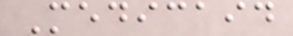Medicaid
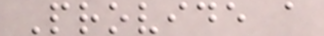Provide a
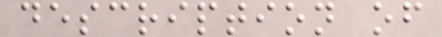description of
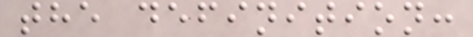the definition:
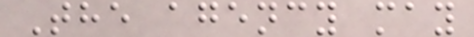The agency may
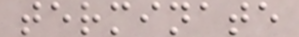terminate
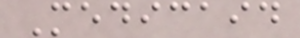Medicaid
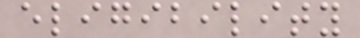eligibility
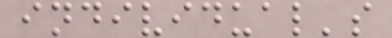individual's
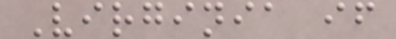Virginia if
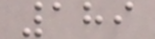189
